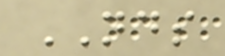NDS
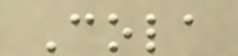Cola
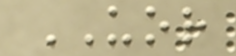UOR
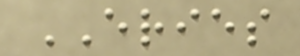ERIES
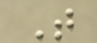T
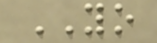YO
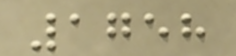1758
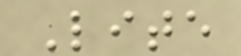Lite
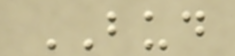BUD
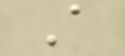A
